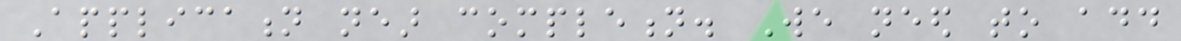Application near completion. We need to add
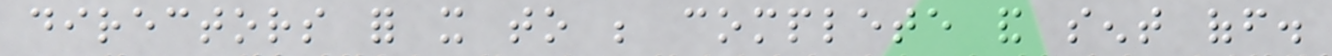directors for it to be complete and sent off.
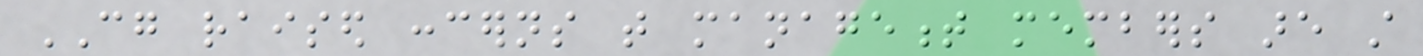CG raised concerns that management members are still
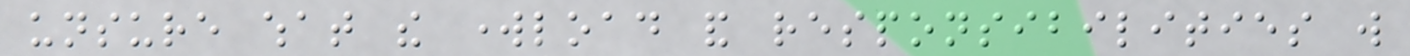unsure what the workload and responsibilities will
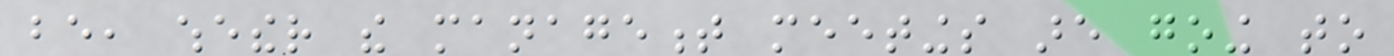be, whether the management meetings are going to
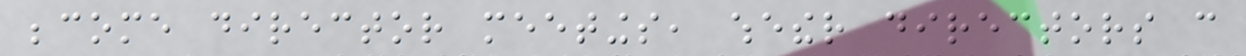become director meetings, whether directors can
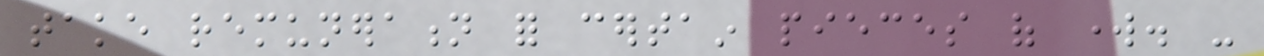take remuneration for certain pieces of work. -
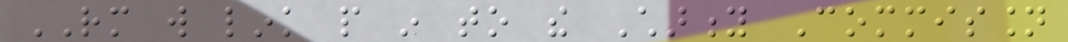RM will link people in to the Charity Commission
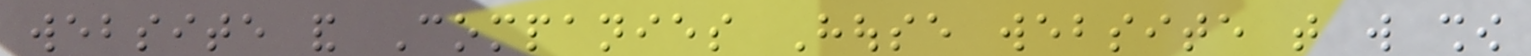website and Companies House website that will show
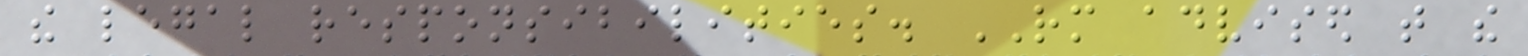the legal responsibilities. RM advised that the
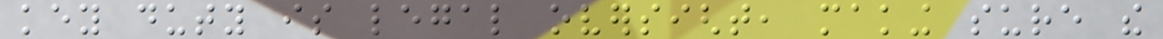key duty is legal oversight, making sure the
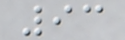93
